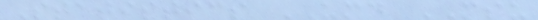Statistics UMD MSU
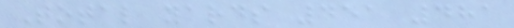Total yards 451 481
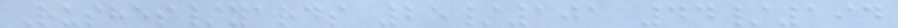Rushes/yards 25/101 44/194
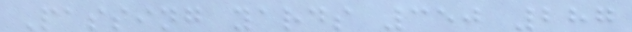Passing yards 350 287
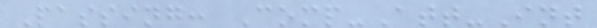Passing: Comp-Att-Int
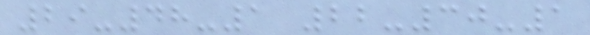29-48-1 22-30-1
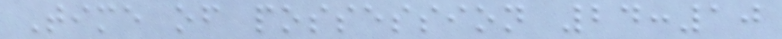Time of possession 24:10
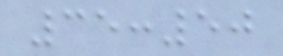35:50
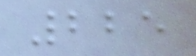225
